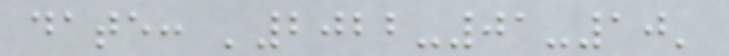date: '2022-01-10'
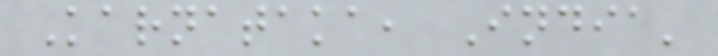Karnataka, India'
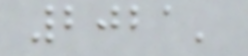2021'
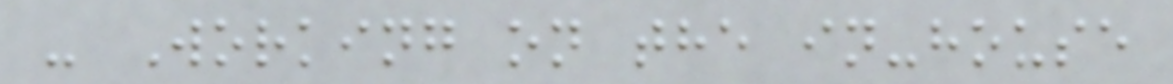- Working on the in-house
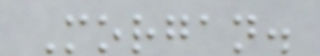Morgan.
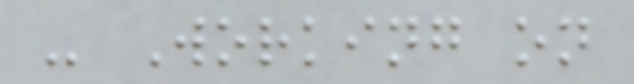- Working on
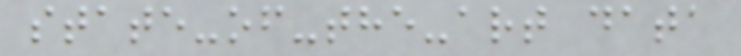state-of-the-art data
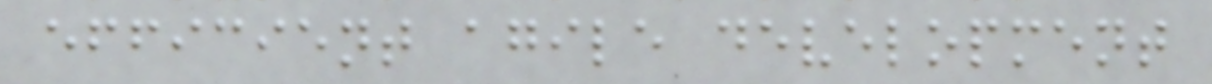efficient agile development
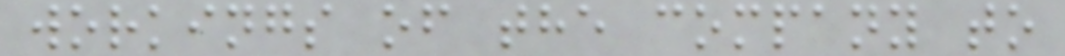workings of the company to
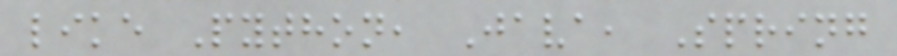like Python, Java, Spring
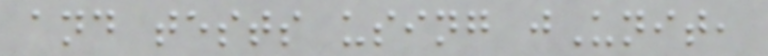and tests using jUnit,
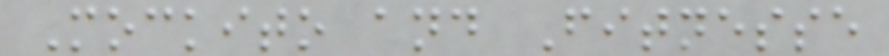Mockito and Fitnesse
